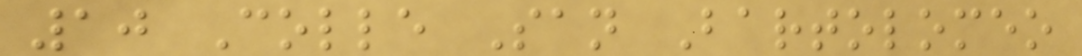10 Colle San Bartolomeo
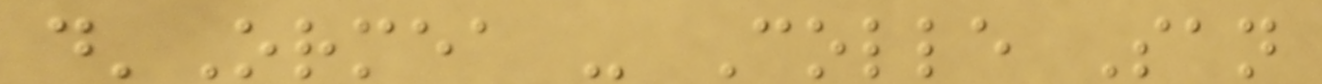d'Ormea - Colle San
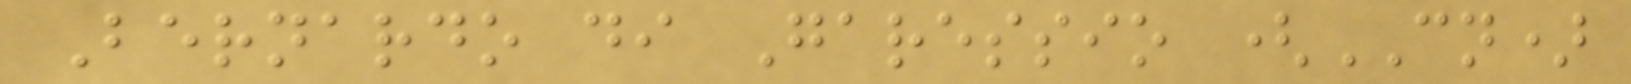Bernardo di Garessio (CN)
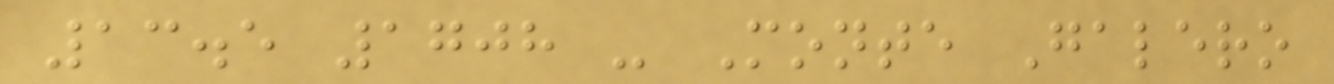13.5 1708 - Monte Galero
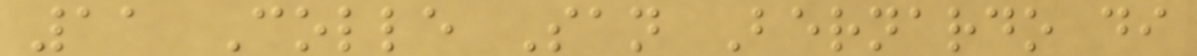11 Colle San Bernardo di
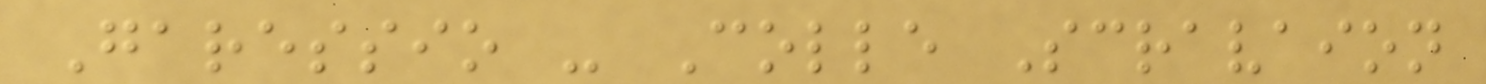Garessio - Colle Scravaion
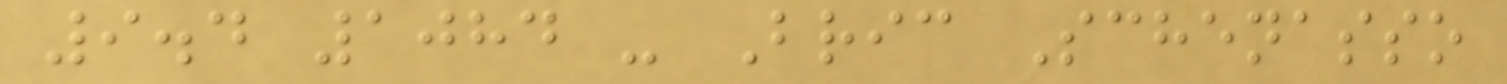9.4 1084 - Bric Schenasso
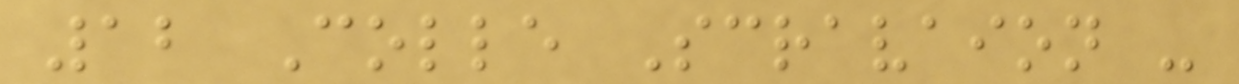12 Colle Scravaion -
